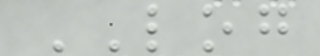LOG
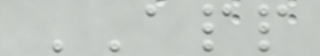APP
